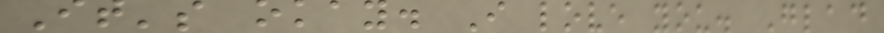It's okay. I love you. Glad
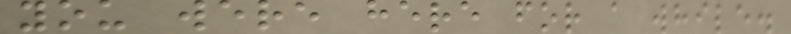you were here for a while.
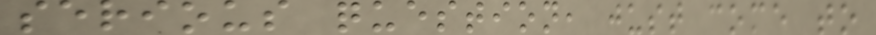serious question, just come to
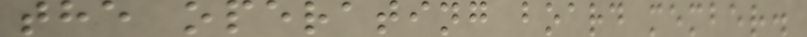the operating board member.
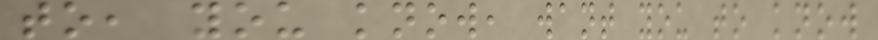to, you know, want you to know
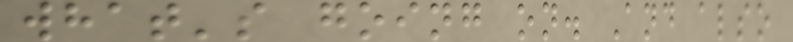what's going on. And also
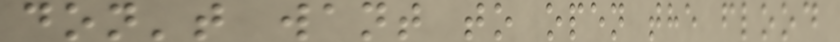don't want to open the flood
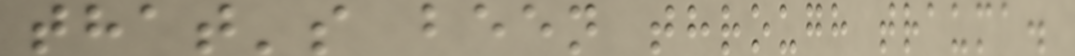that's been through trauma.
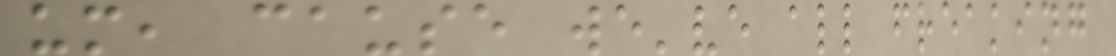um, cause we've all freaking
